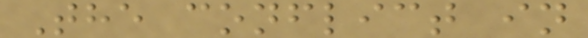The conflict in
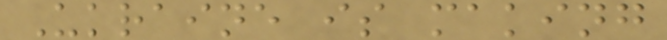Ukraine is making
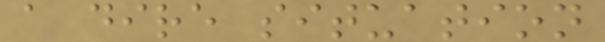a dire situation
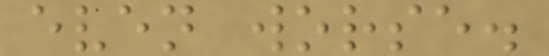even worse.
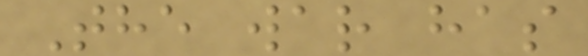The war has
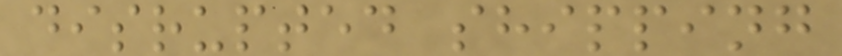disrupted shipping
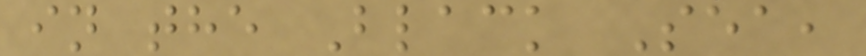in the Black Sea,
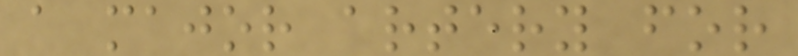a major artery for
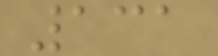131
